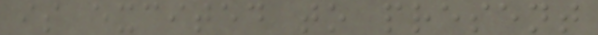is excited to present
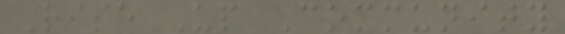Rise Up Community
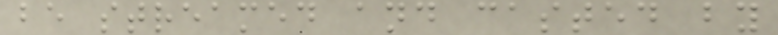be streamed and casted by
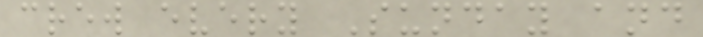crew every Sunday and
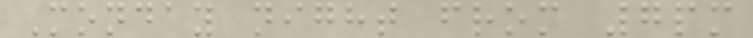Monday night from 7pm
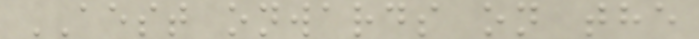AEST onwards on the
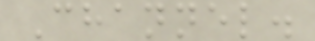Channel.
